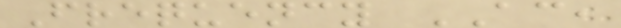Frequency AC,
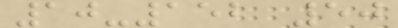10-152 50
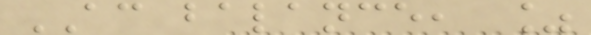AC balance, %
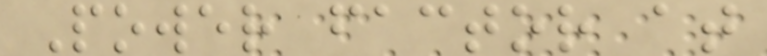Power factor at
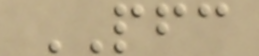PFC
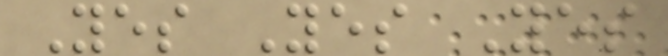Yes Yes Yes
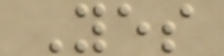Yes
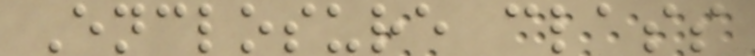Enclosure class
